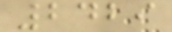2429
